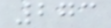273
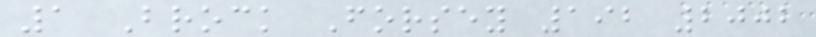1 Brock Forsey 192 2002
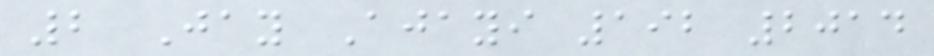2 Jay Ajayi 192 2014
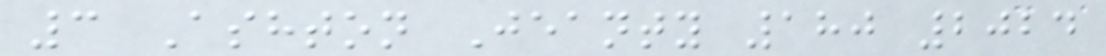3 Ashton Jeanty 180 2024
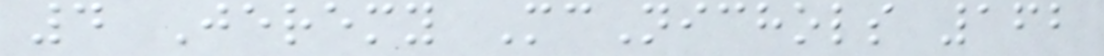4 Jeremy McNichols 162
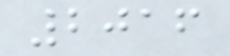2016
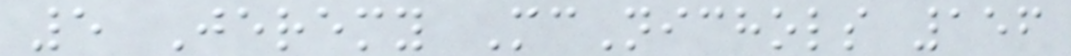5 Jeremy McNichols 156
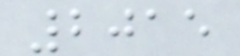2015
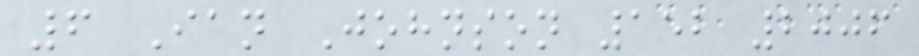6 Ian Johnson 152 2006
